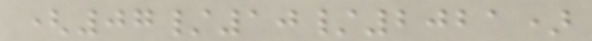(07/10/2021)
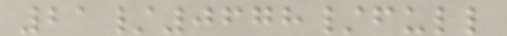21/0678/full
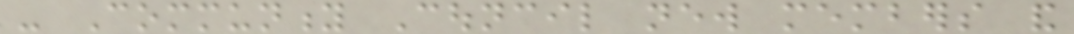- Community Council new members and
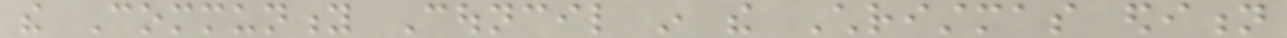the Community Council in the Christmas edition
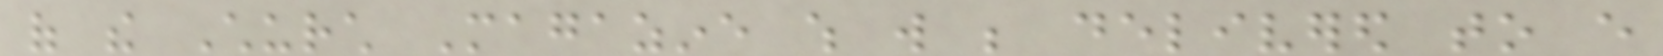of the Church Magazine which will be delivered to every
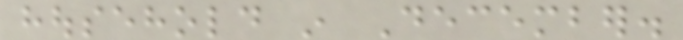household in December.
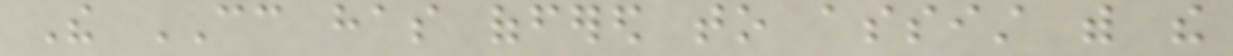The CC has offered to assist with the
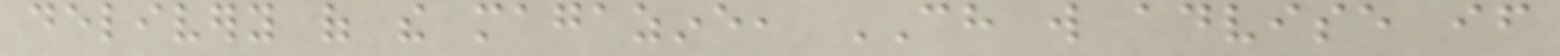delivery of the magazine, CH will advise if
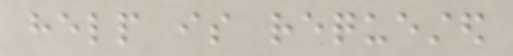help is requested
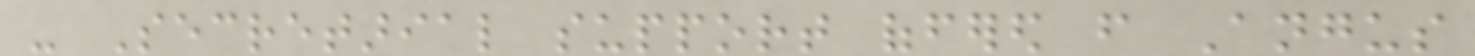- Secretarial support offered from Angus
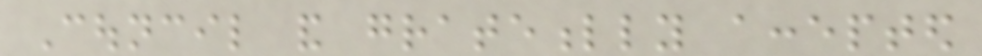Council and gratefully accepted
